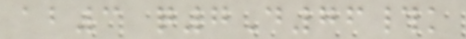ab3 q7D76#k
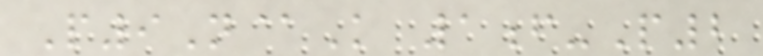P9N@K 1f-P2
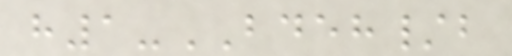h1-BDEH/b
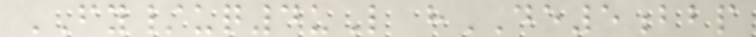FY/uq4uL hDE5bbp
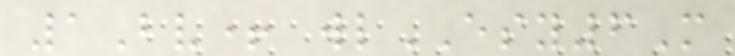1Bv+ wlESY6M
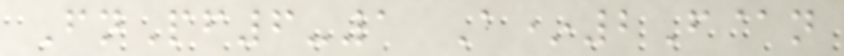FnPf6-1 A*2F@n
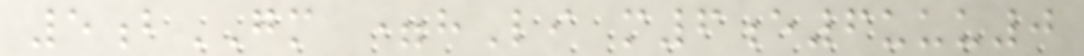5bGM =hLi m6e6uuu0
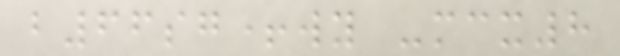b66sg+wy -mcx8
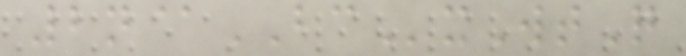2n@BCxWtQ
